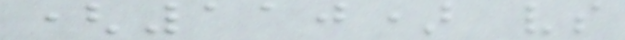(110) vs
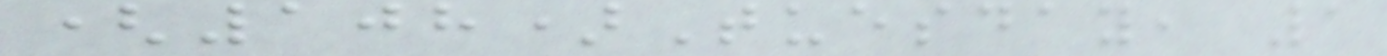(108)Tuesday, 1
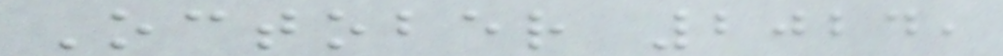October 2024,
